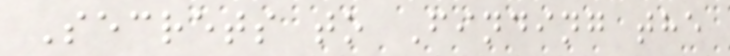Secrets to Finding the
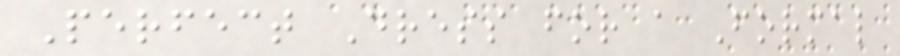Perfect Dress for a Formal
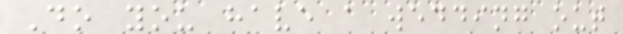Do you have a wedding out
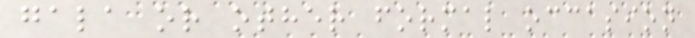gala or other formal occasion
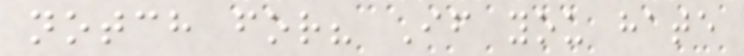notch for? If you hate
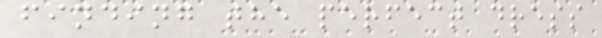finding the perfect dress
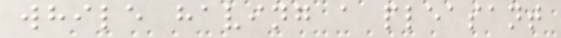while having a pleasant
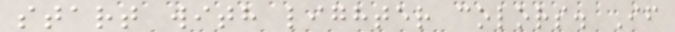start with lighter colors. If
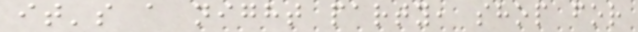it's a night party, shop for
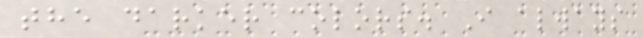the darker colors. I always
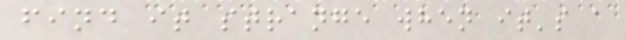find it strange when it's a
